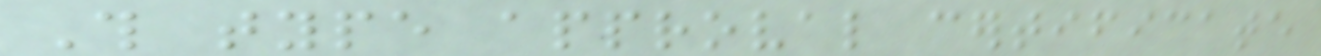This type approval certificate
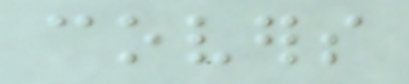covers
